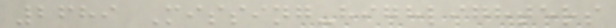2689 Missing-highlighters
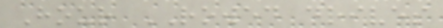Hour ROWED drives
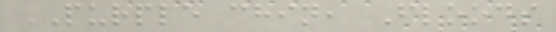PURPLE chin, Floods
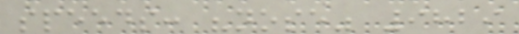speeds: "nose" 9829
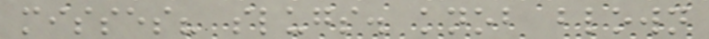misses? slugs. knob blown
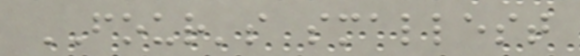FOUR's smallest
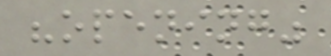"opening"
